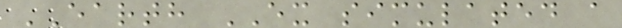EARTH EX simulated a
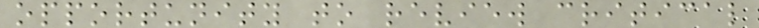opportunity to review critical
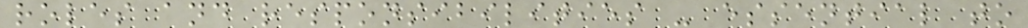roles and responsibilities - essential to
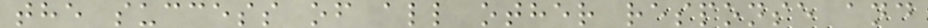the success of all other response and
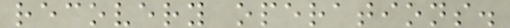recovery operations.
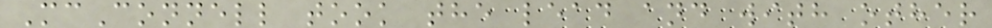McConnell took the lead and with other
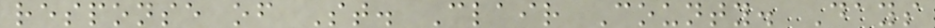response of St. Clair County. Days
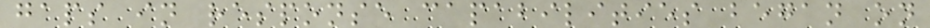gaps in response capabilities began on
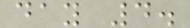day 4.
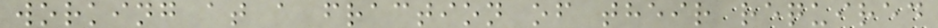working at a fraction of their required
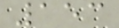153
